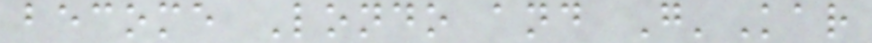become Londo and G'Kar
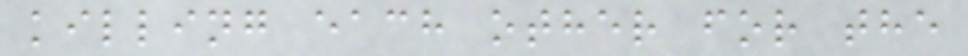killing each other for the
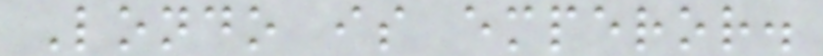Londo is emperor.
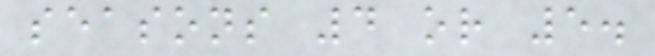seasons 4 or 5.
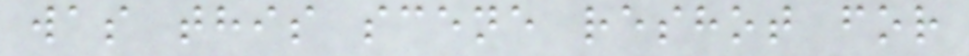was this scene reshot for
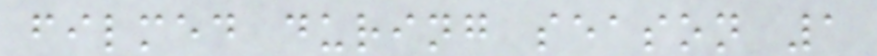filmed during season 1
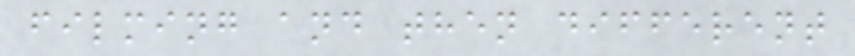filming and then different
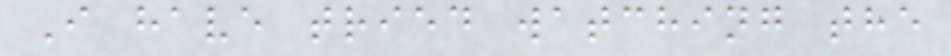I have tried watching the
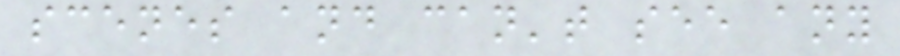scenes and can't see any
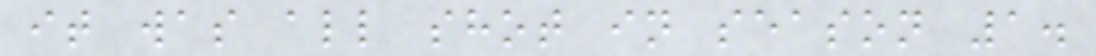it was all shot in season 1.
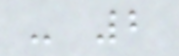- 2
